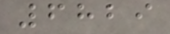6829
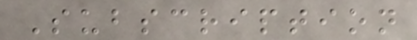Subscription
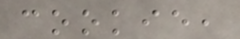cookie,
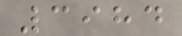3984
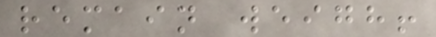remain weigh!
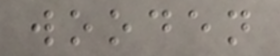wooden
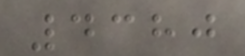4380
